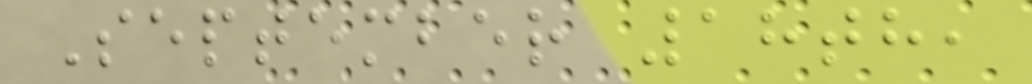September 18th,
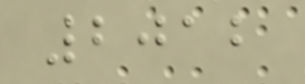2012
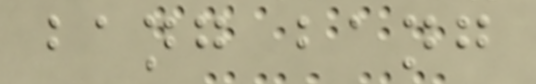bang bang
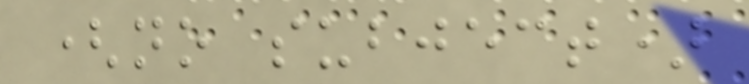(no subject)
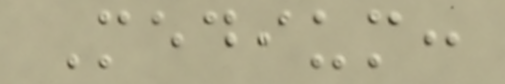Medium:
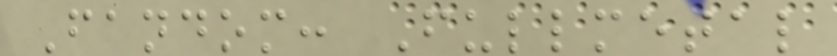Fandom: Fullmetal
